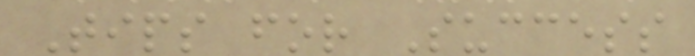Tips for Success
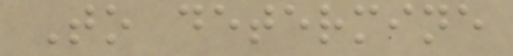To determine
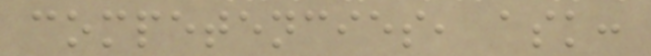competencies, ask:
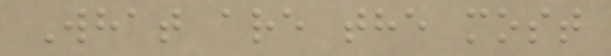What are the most
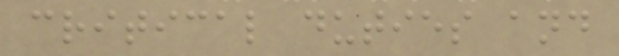critical duties and
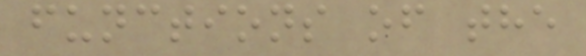functions of the
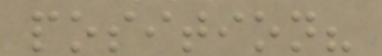position?
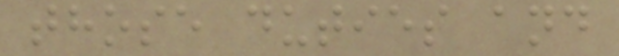those duties and
